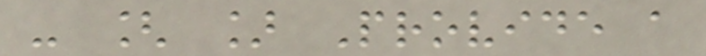- [ ] Provide a
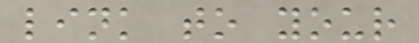link to your
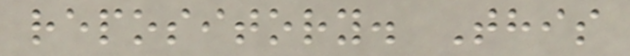repository. This
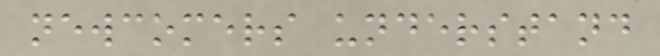newcomers understand
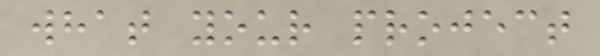what your project
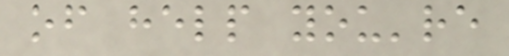of help you're
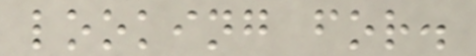looking for.
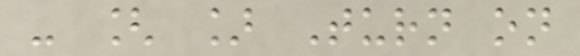- [ ] Turn on
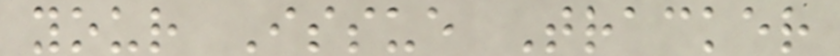your Issue Tracker
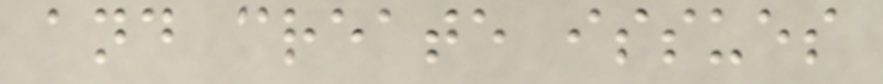and create issues
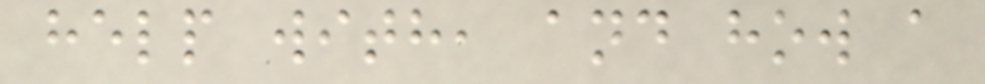help with, and how a
